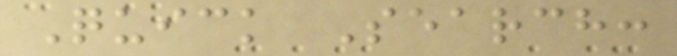Quick Search:
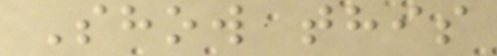Show this
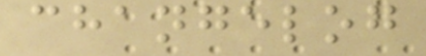changelog
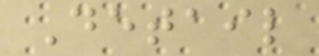Detail
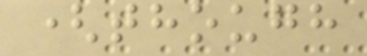(though
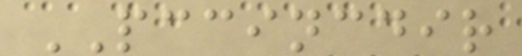PCCINCDIR
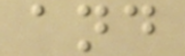and
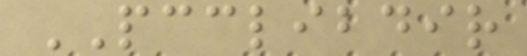PCCLIBDIR
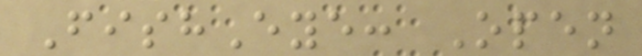FishEye: Open
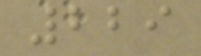229
